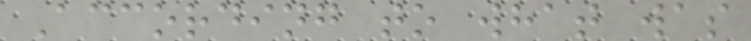According to what was
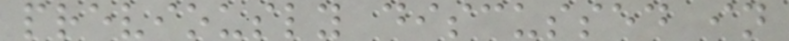previously discussed in
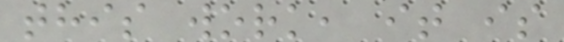this work, it is
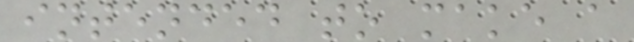intended to make a
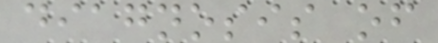diagnosis of
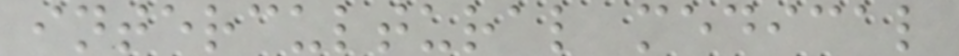intercultural medical
